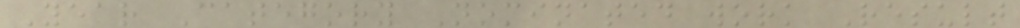Year Category Nominated work Result
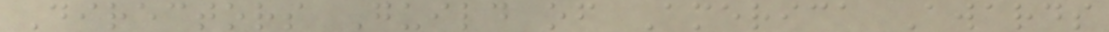Directors Guild of America Awards
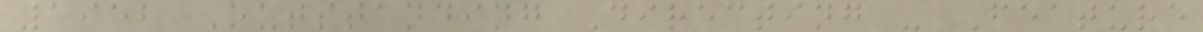1952 Outstanding Directing - Feature
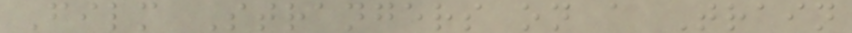Film Strangers on a Train
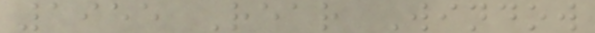1955 Rear Window
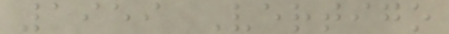1959 Vertigo
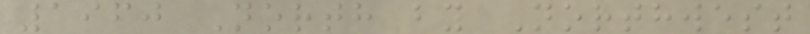1960 North by Northwest
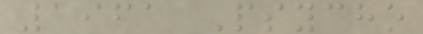1961 Psycho
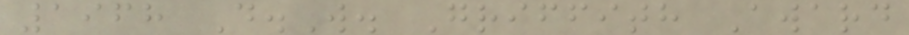1968 D.W. Griffith Award
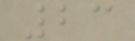23
